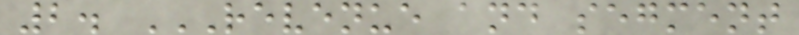2. REVENUE AND SEGMENT
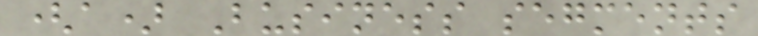(a) Business segments
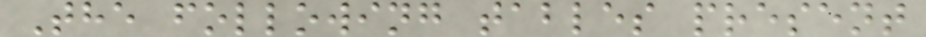The following tables present
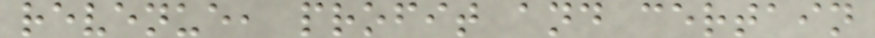revenue, profit and certain
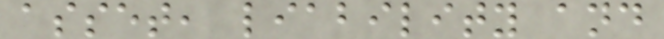asset, liability and
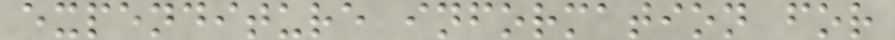expenditure information for
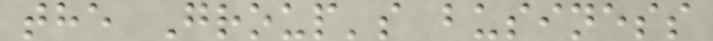the Group's business
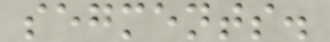segments.
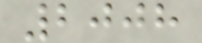2008
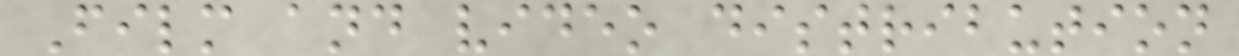Film and video distribution
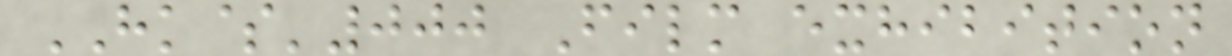HK$'000 Film exhibition
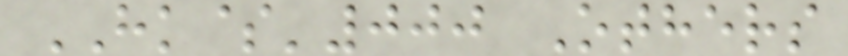HK$'000 Others
